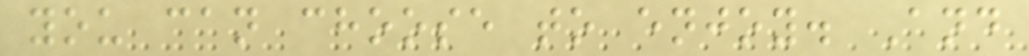you can choose to enjoy. And
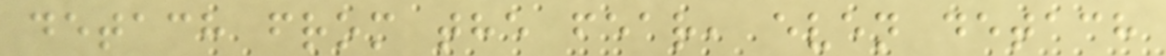detach from the fear, even detach
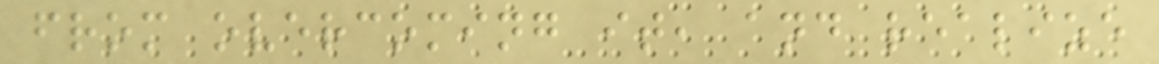from overcoming it, and realize
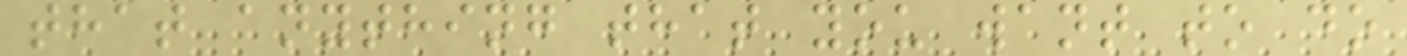that anything that you want to do
